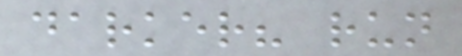darker? run
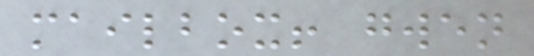mailbox! gwen
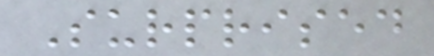Surprised
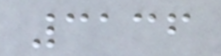3136
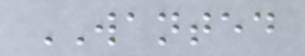WANTED
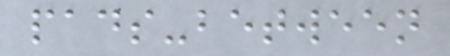pads-between
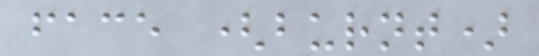face (burnt)
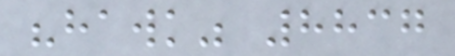"hawk" 8837
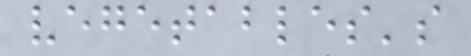vegetables's
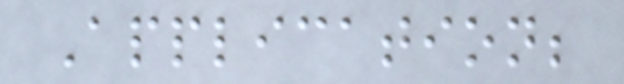Application;
